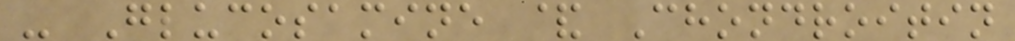- Glucosamine & Chondroitin
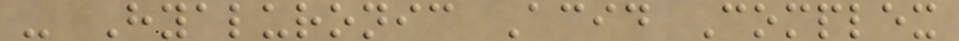- Hyaluronic Acid Complex
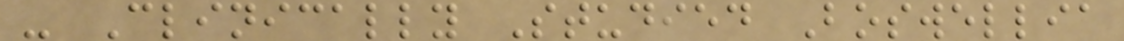- Clinically Studied Boswellia
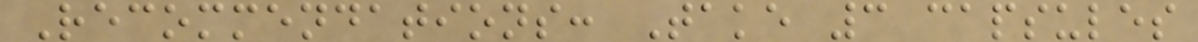Recommendations: Take 3 capsules
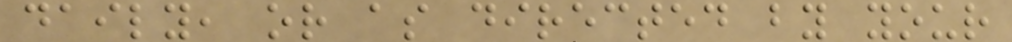daily, or as directed by your
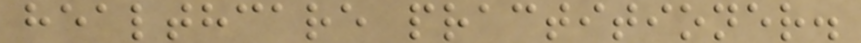healthcare practitioner.
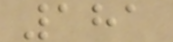181
